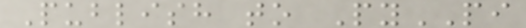Publish to PyPI
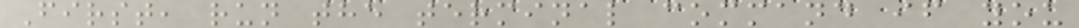First, run the terminal command if you
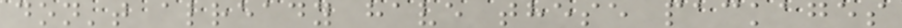don't already have these packages
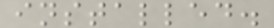installed.
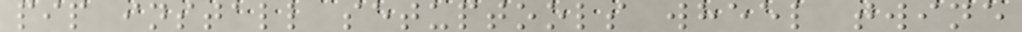pip install setuptools wheel twine
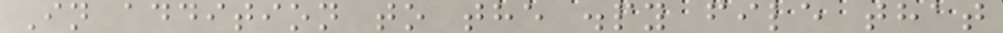In addition to the .py file that
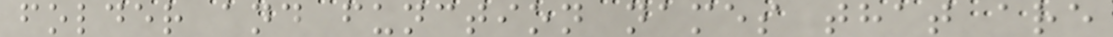folder and function names that are
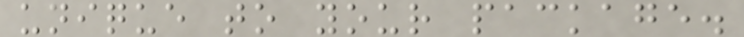unique to your package.
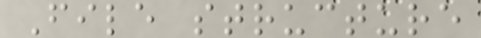File structure
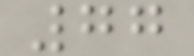77
